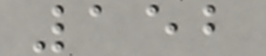152
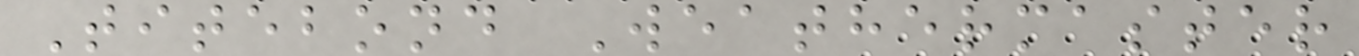Titebond Weathermaster
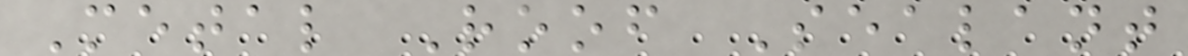Metal Roof Sealant
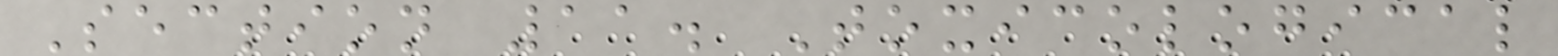Section 11. Toxicological
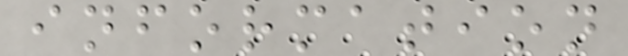information
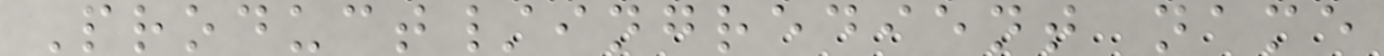Product/ingredient name
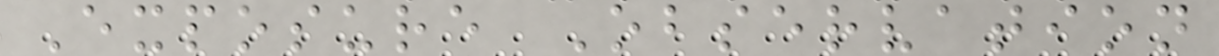Exposure Observation
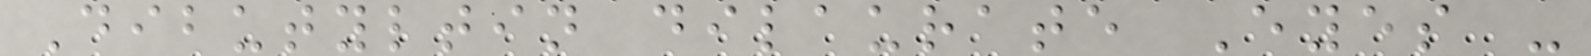Dibutyltin dilaurate Eyes -
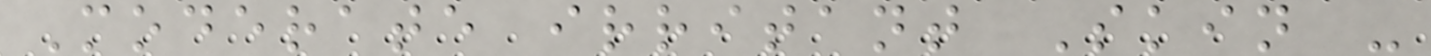Moderate irritant Skin -
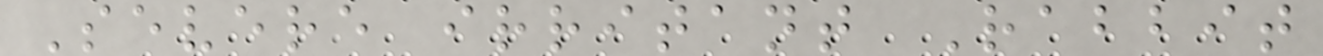Severe irritant Rabbit
